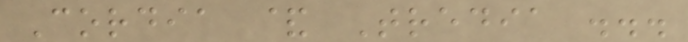Cordia & Tredia ...
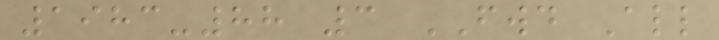1983-88 3 FWD All
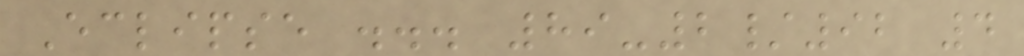Eclipse ... 89-2/92 4
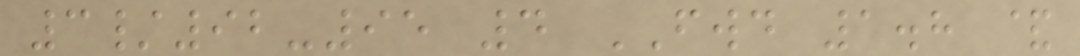3/92-95 4 FWD 1.8 &
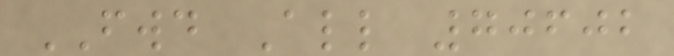FWD All 70602
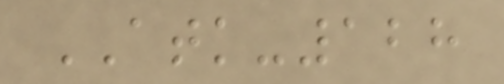ATK-128
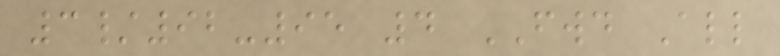3/92-95 4 FWD All
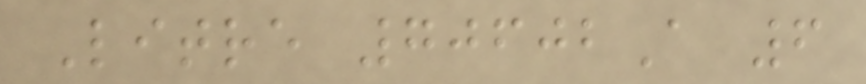Litre 70602A 6
